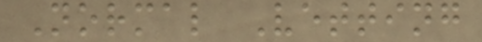Normal Vetting
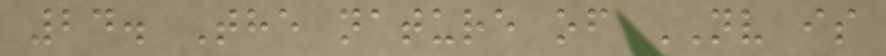24. The nature of NV is
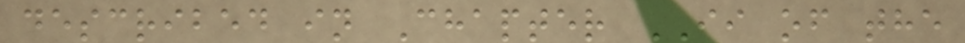described in Chapter II of the
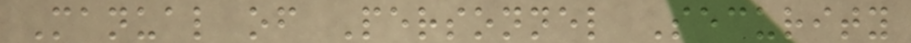Manual of Personnel Security
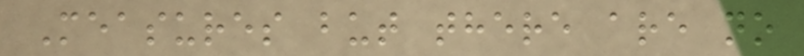Measures but there are no
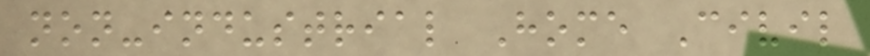non-industrial Home Civil
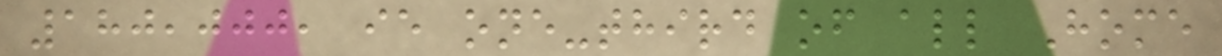180,000, ie one-third of all Home
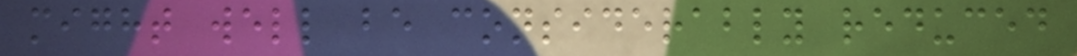might well be considerably reduced
